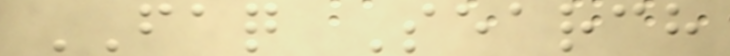FAQ Search
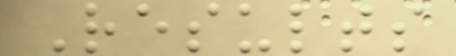Results
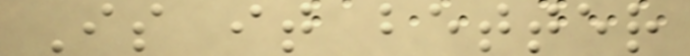Is it better
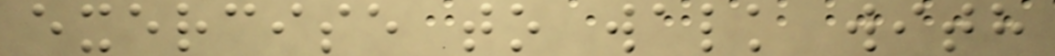exercise to walk with
